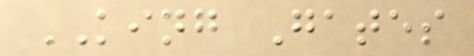KING Gates
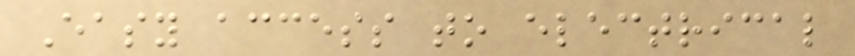Easy access to electrical
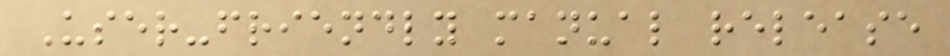User-friendly manual release
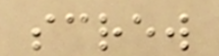screw
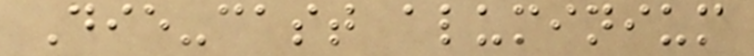Die-cast aluminium
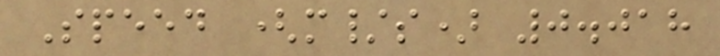Speed (m/s) 0.018
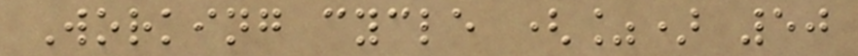Working cycle (%) 50
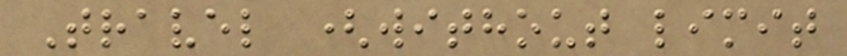Travel (without limit
